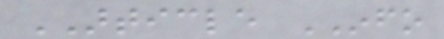ARTICLE INFO
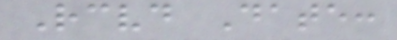Received Date:
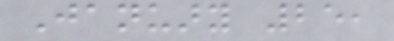January 25,
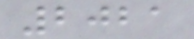2021
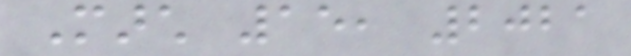March 15, 2021
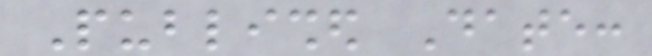Published Date:
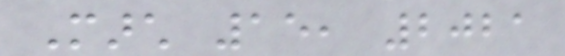March 15, 2021
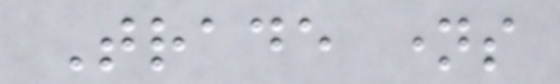Trade names
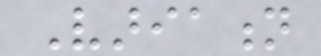Variation
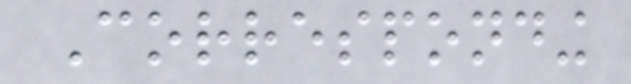Corresponding
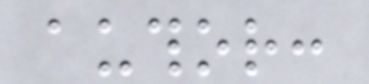author:
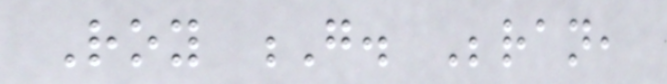Roy G. Beran,
